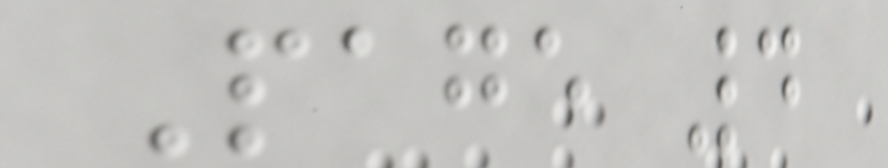Page 4
